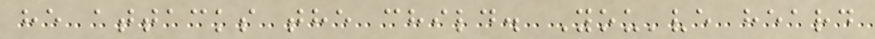he attacks the child. You've heard
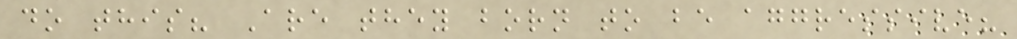do this? Are they born to be aggressive?
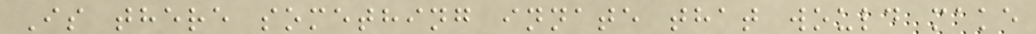Is there something innate that would make
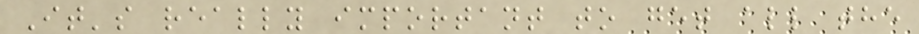It's really important to get all the
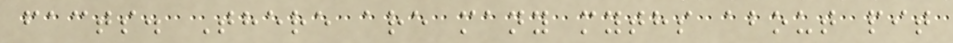facts. There are many myths about pit
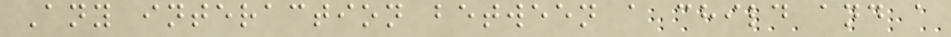Any interaction between a child and a
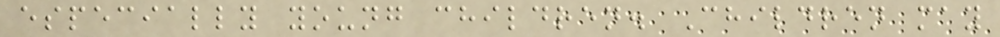especially young children. Children may
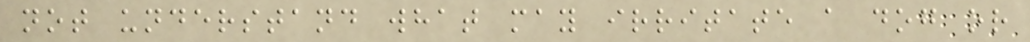not understand what may irritate a dog or
